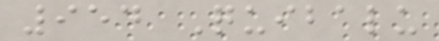954 Quibalu
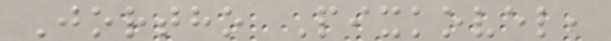Jortho Pixkovel,
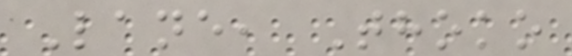Lane, Thoko
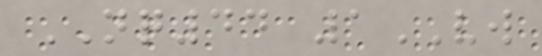NQ44 1VW
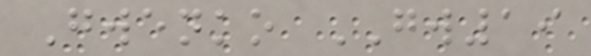Gwenko GW19
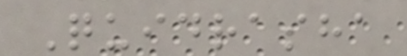Quidrasha
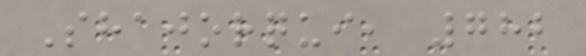Shajorqui, 782
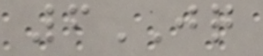6JQ
